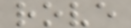rove
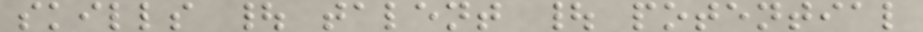skills | talent | potential
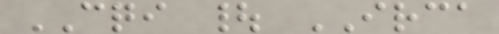CQI | IRCA
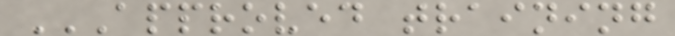APPROVED TRAINING
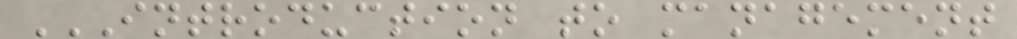INTRODUCTION TO MANAGEMENT
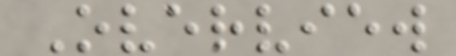Overview
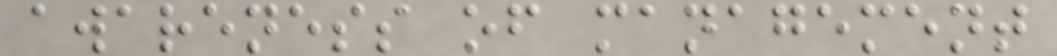awareness of management
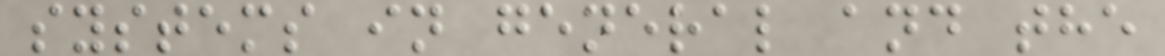systems in general and the
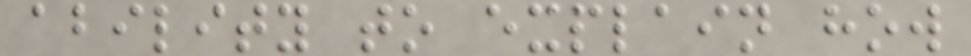ability to explain how
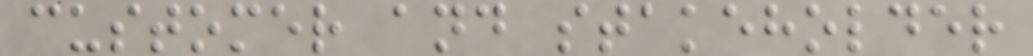customer and stakeholder
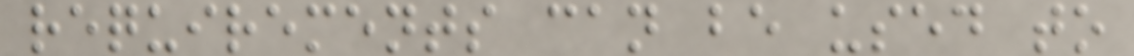requirements can be used to
